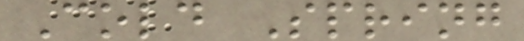Cold Spring
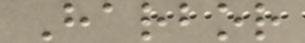Harbor
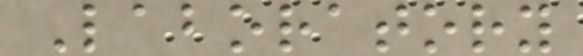Laboratory
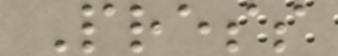Press
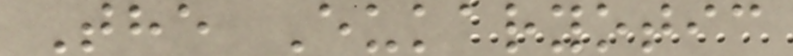The Eukaryotic
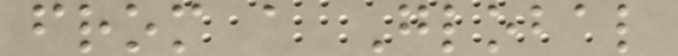from a Global
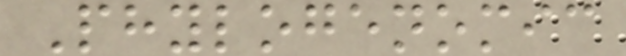Phylogenomic
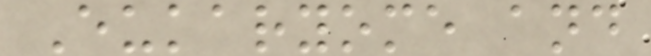Eukaryome and
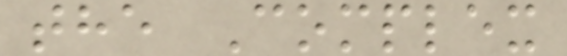the Complex
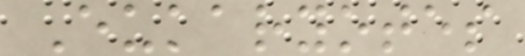Eukaryotes
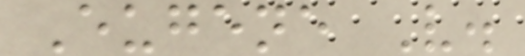Eugene V.
